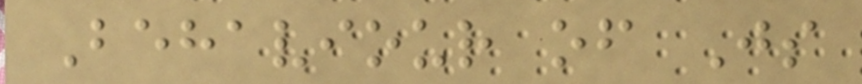Behaviour of Js
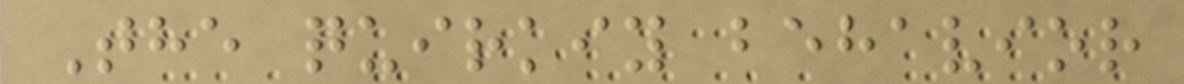The quirkiy behavior
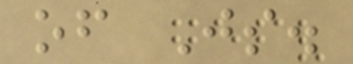of Js.
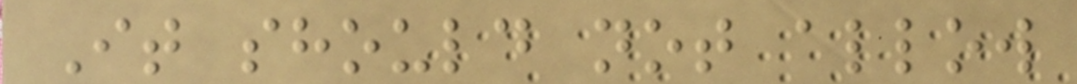It should not allow
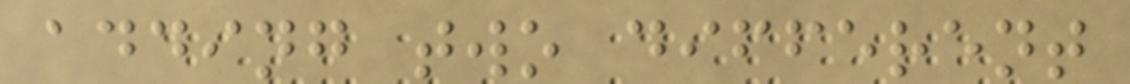adding two different
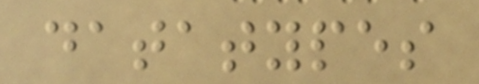datatypes
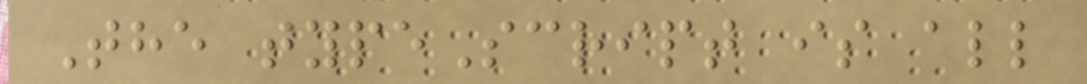The typeScript is all
